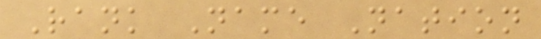Rank Name Nation
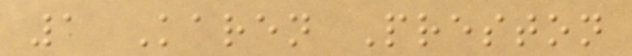1 Karen Preston
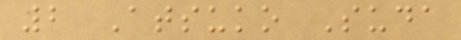2 Atsuko Suda
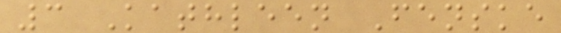3 Kathleen Fenske
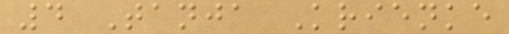4 Tanja Krienke
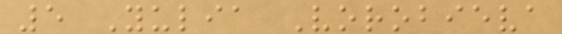5 Yulia Vorobieva
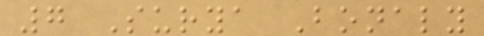7 Surya Bonaly
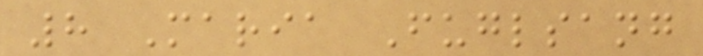8 Maria Fuglsang
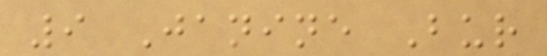9 Janine Bur
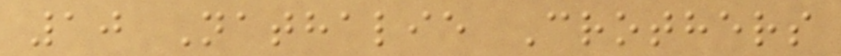10 Nathalie Crothers
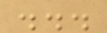...
